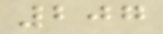207
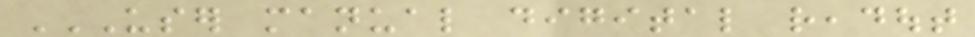USER MANUAL DIGITAL READOUT
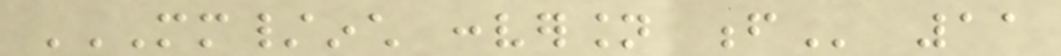MM/INCH CONVERSION F 11
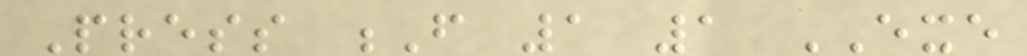Press F 1 1 EXE
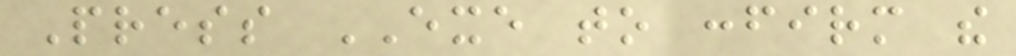Press EXE to confirm the
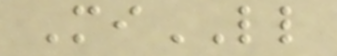MiLL
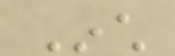Inch
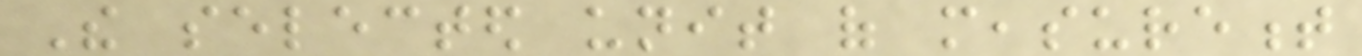The selected unit of measurement
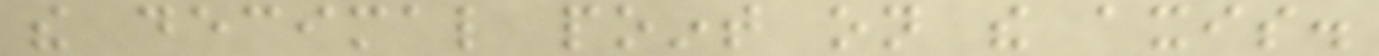the decimal point on the axis.
